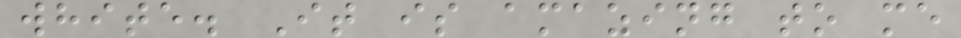white. It is amazing to me
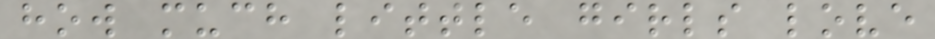how much little girls love
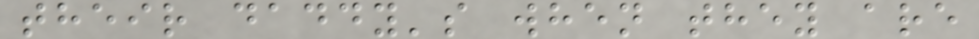their daddy's when they are
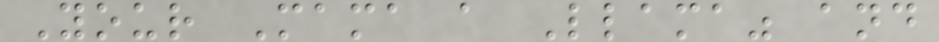Your Mama a Llama" and
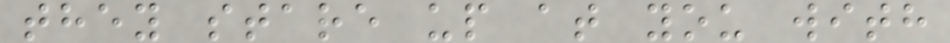they stare up at you with
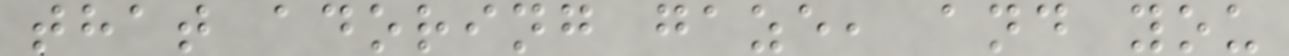that adoring gaze, and you
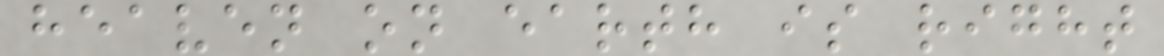heaven on earth is right
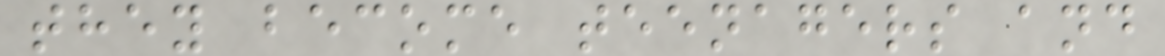they become teenagers and
